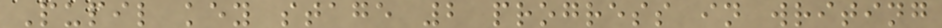Pupil key stage 2 progress in writing
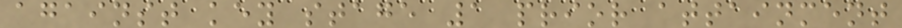against key stage 1 prior attainment
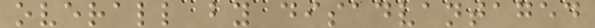overall by disadvantaged
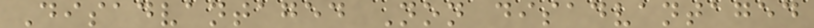Disadvantaged Non disadvantaged
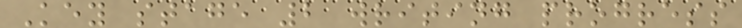Key stage 2 writing progress
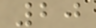20
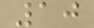10
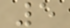5
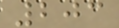203
